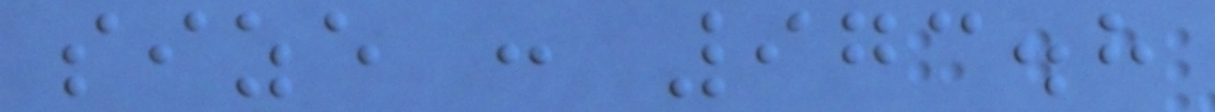size : 973.8
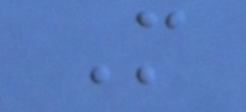M
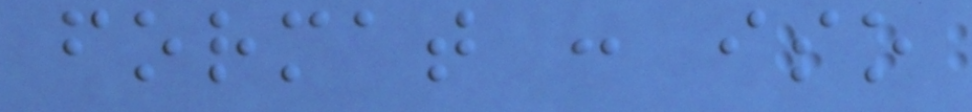format : iso
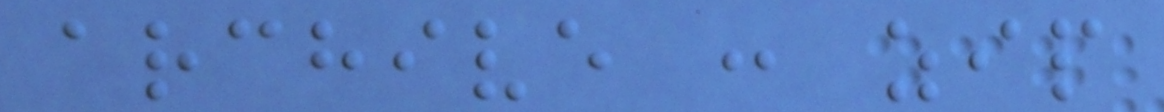archive : zip
